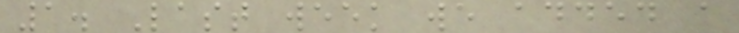1. Last week we added a
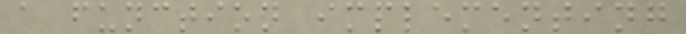a function implementing
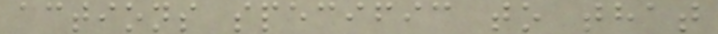actions specific to that
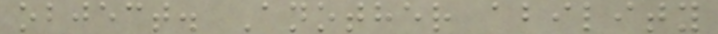object. Another ability
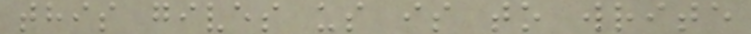this gives us is to write
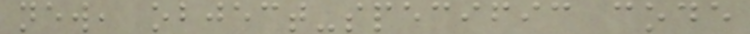new, object-specific code
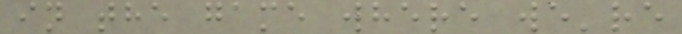in the game where we're
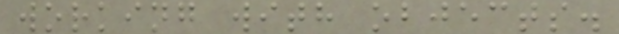working with objects.
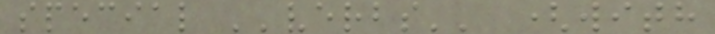special ''verbs'' (with
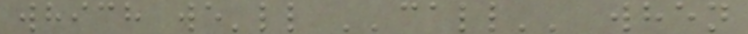which we'll ''call'' when
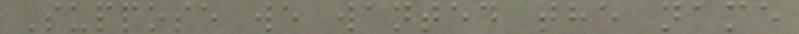Suppose we wanted the name
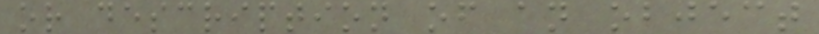or description of an object
